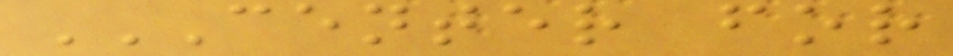CENTER FOR
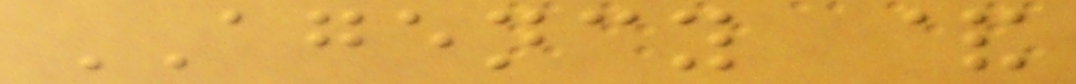AGENCY &
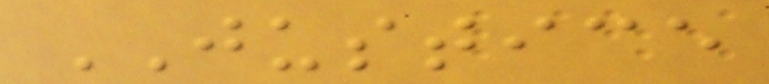JUSTICE
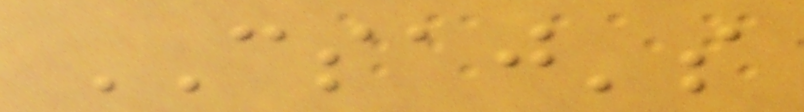CSAJ's
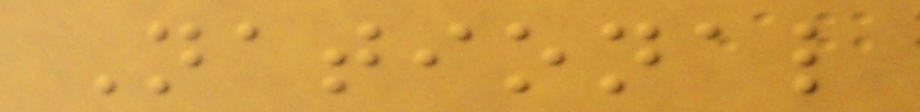National
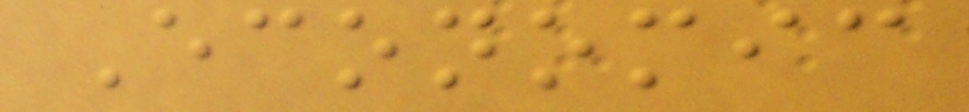Economic
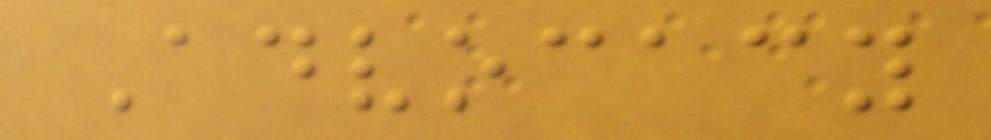Advocacy
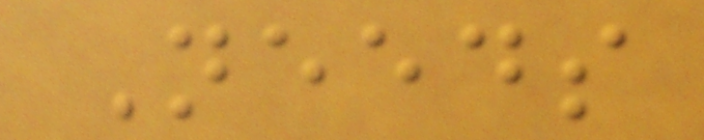Needs
